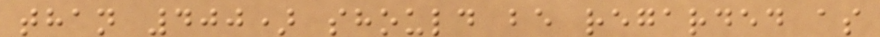than 400) should be regarded as
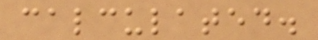calculated.
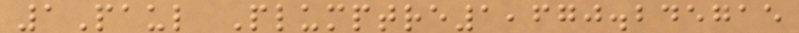1Paul Plumptre1,670.245715
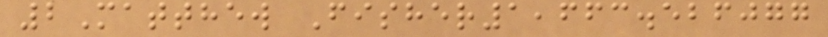2Matthew Fisher1,663.526077
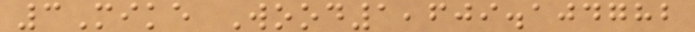3Mike Wood1,609.104782
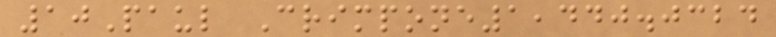10Paul Crimpone1,440.0324
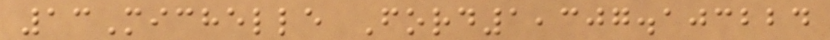13Michelle Ford1,307.103224
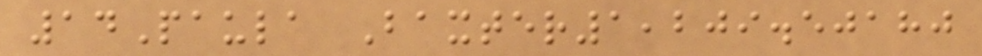14Paula Baxter1,209.50180
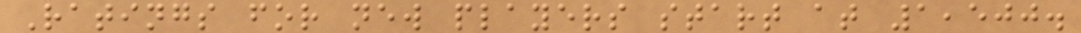Ratings for new players start at 1,500.
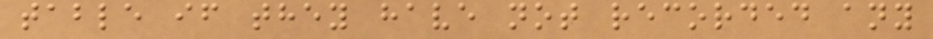table if they have not recorded any
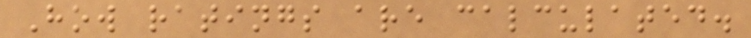How ratings are calculated.
